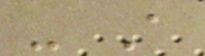- A
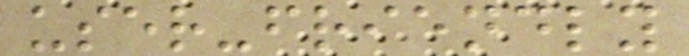user-friendly
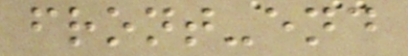front-end
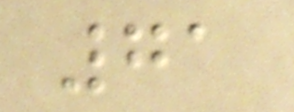71
